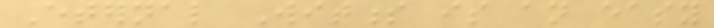Eternal Witness is an easy
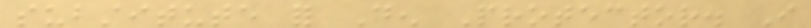substitute for Den Protector. I
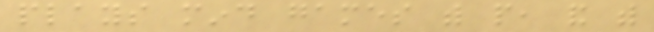plays mind games with people, and with
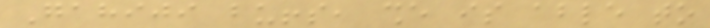Gahiji buffs, she is able to
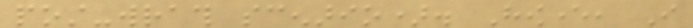post-wrath scenario). However, I
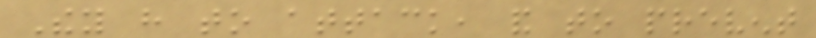They have to attack, and to prevent
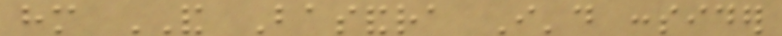him AND Basandra I'd consider
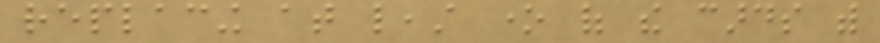replacing at least one of the cards with
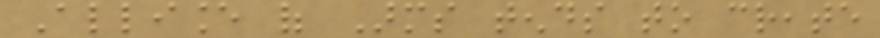Alliance of Arms tends to create
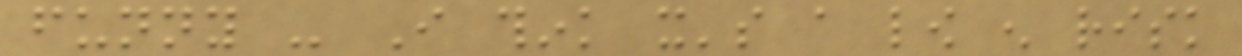funny - I think it's a low enough risk
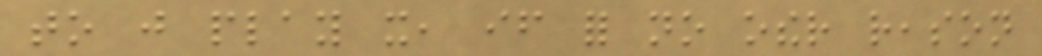to just play it, if for no other reason
